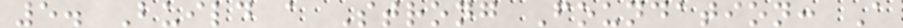5. Build a Strong Foundation: A
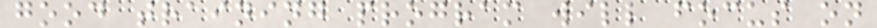good training program will focus on
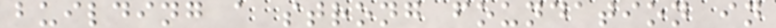building a strong foundation in
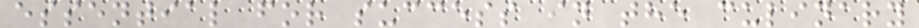essential for success in the culinary
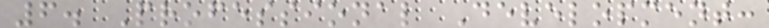6. Professional Development:
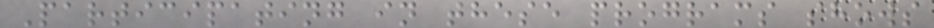Participating in these programs shows
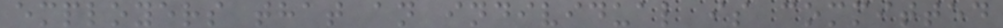employers that an individual is committed
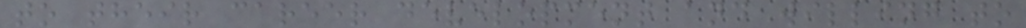to their career development and willing to
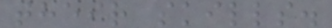their skills.
